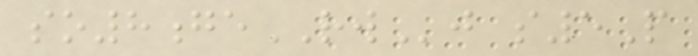so8geRWj s5P
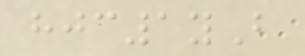hjc1yB
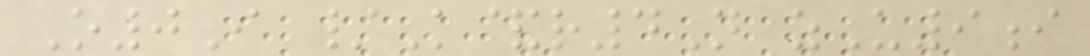O0I /K&r4N zU9i
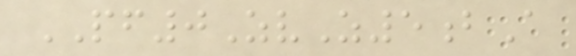PF0ZvZ5bA
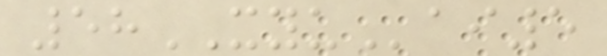58XYUai5
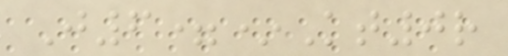J6=*Kt0r
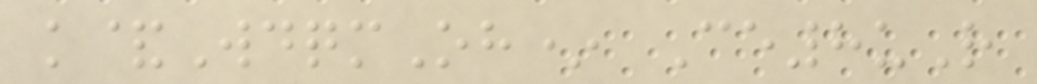k&WdqmOh* Ce8uR
